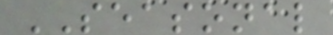SEASONAL
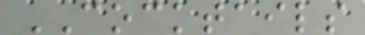COCKTAILS
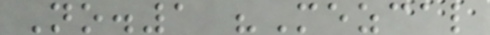No.1 "Mezcal
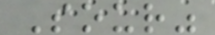Sour"
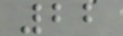22
